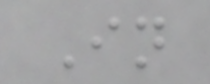In
